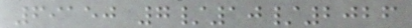69150 7/10/2026
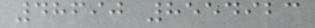48690 8554923
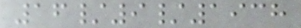16/9/1938
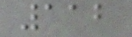112
